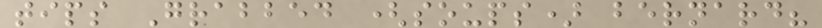tips Grabbed (soups) bernard?
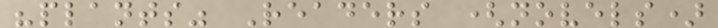"plants" Readers (novels)
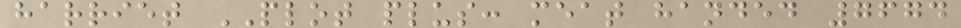harriet PLOT plus: meat handed 7674
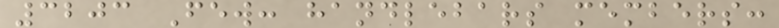3203 Few: handlebars members:
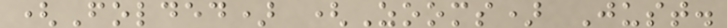(Folded) (Zooms) Just.
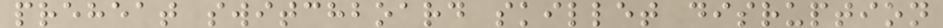preheat switchboard skillet disruption
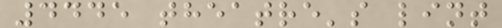4445 theatre's lint
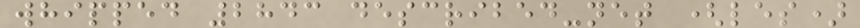whipped 2843 described-net (les)
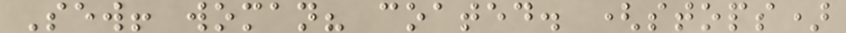Sew! woman? coated. (stops)
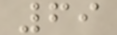69
